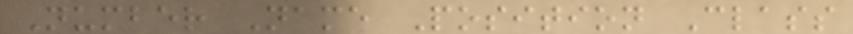Number Name Position Class
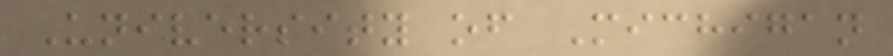University of Michigan
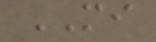MI
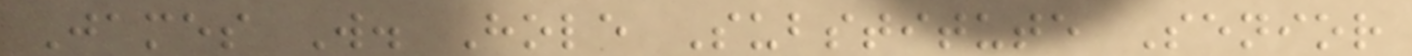James W. Hole Substitute Senior
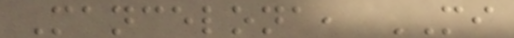Mancelona, MI
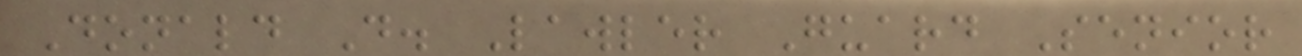Donald D. Lawler Guard Senior
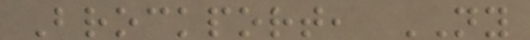Brockport, NY
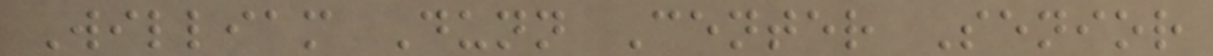William Dunn Center Senior
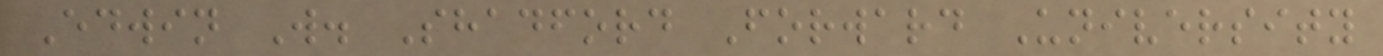Edwin W. Shadford Forward University
